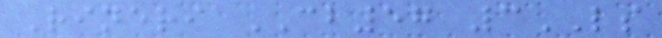Rineri CB57 3LS
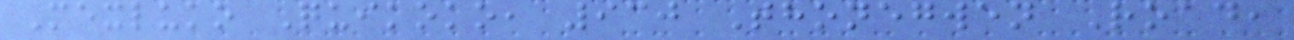Mexluko Quikoko, 930 Thonegwen Road,
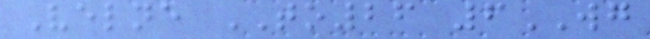Velne TO26 6WG
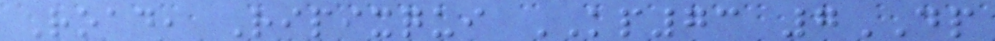Road, Ripixqui KP73 7DP
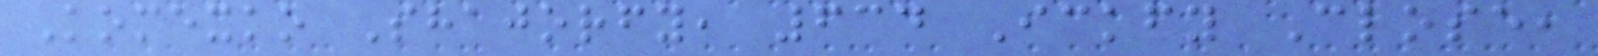Komexko Shajorfy, 634 Ickfy Close,
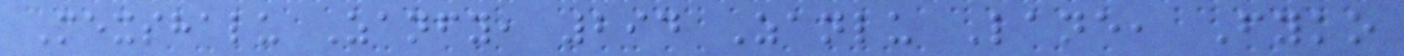Mexshalu Zanfy, 294 Zanlu Lane, Fyko
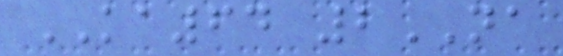KA64 2NA
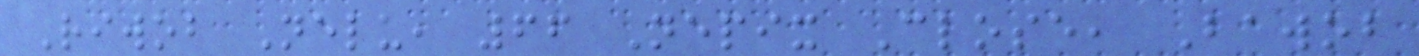Riwob Nelu, 66 Nepix Close, Bawob
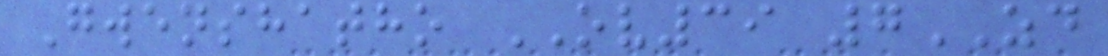Gwenshatho OV39 7ZD
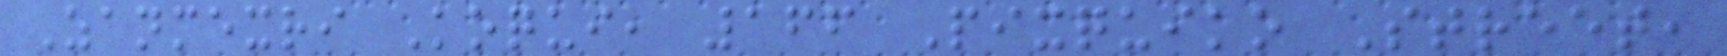Zanmexri Koqui, 166 Pixquiko Street,
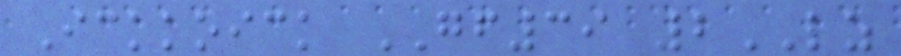Ickkoick GF39 2LZ
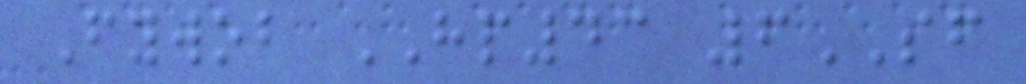Fywob HP43 6SF
